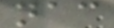nac
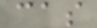cas
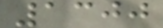1300
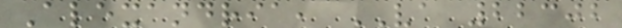Alexandria, VA 22302
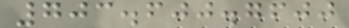703.600.7600
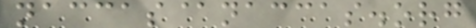naccas@naccas.org
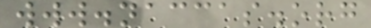www.naccas.org
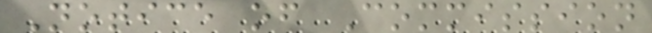Notice of Commission
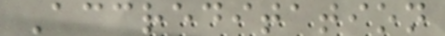Accreditation
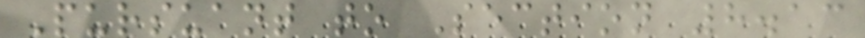Pursuant to Section 8.13
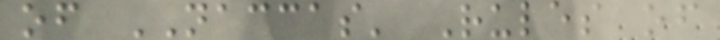of NACCAS' Rules of
